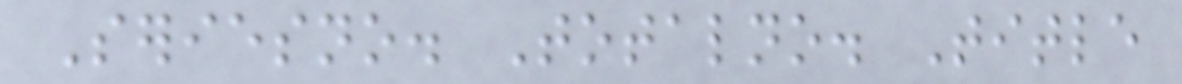Seriesno. Totalno. Title
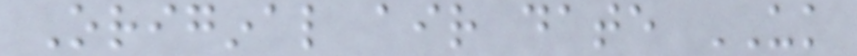Original air date UK
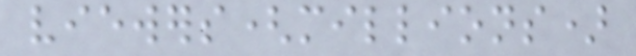viewers(millions)
